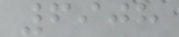6908
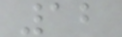12
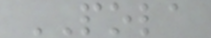POLA
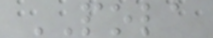POLA
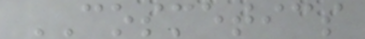COSMETICS
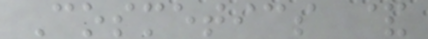Cosmetics &
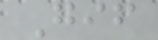Gif
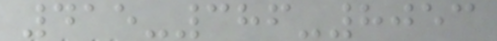415-386-8053
